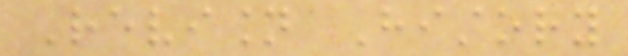Revision History
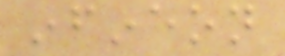infineon
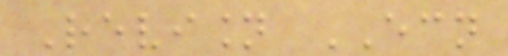Revision ECN
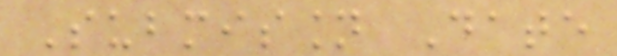Submission Date
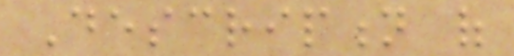Description of
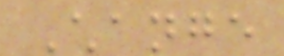Change
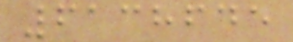6138645
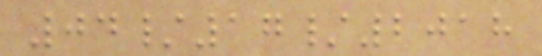04/17/2018
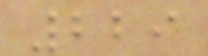229
